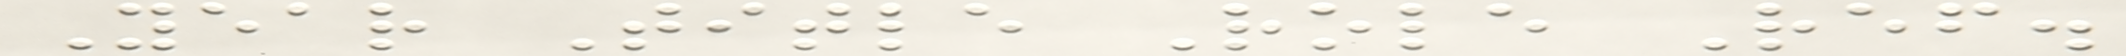Year Title Role Ref.
